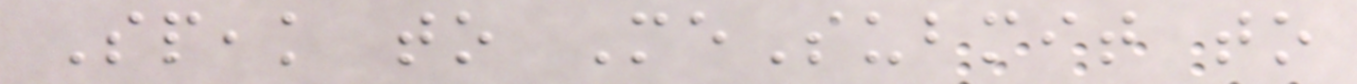Speak to MeSubmit to
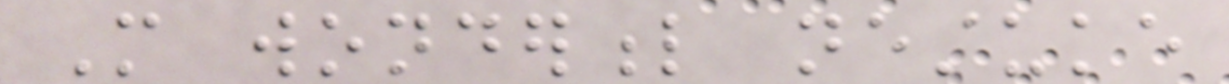More wonderful nestuke
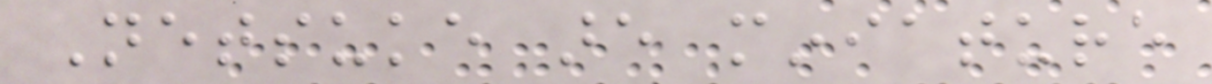Netsuke are miniature
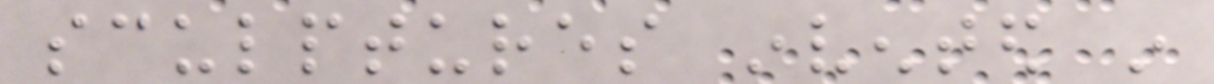sculptures invented in
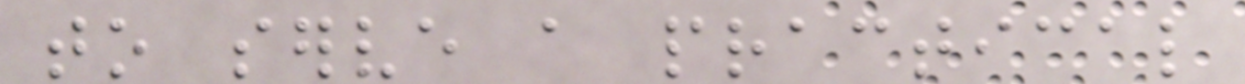to serve a practical
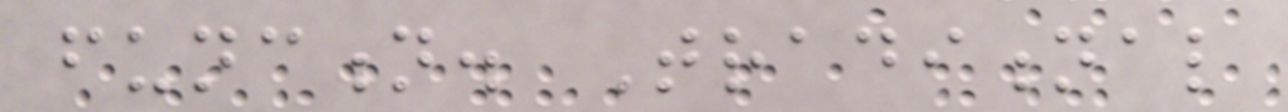function. Traditional
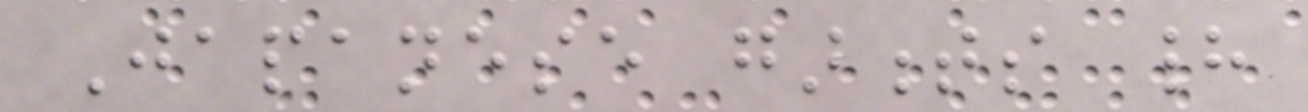Japanese garments had
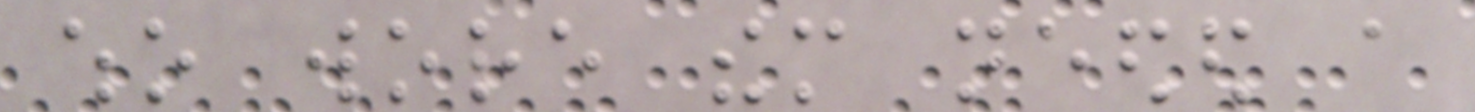who wore them needed a
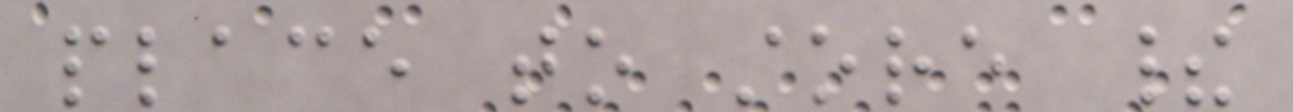place to store their
